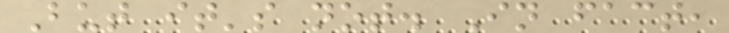But it's not. In fact,
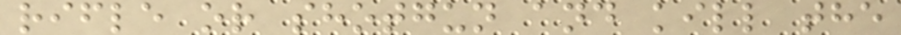rifle or shotgun and kill the
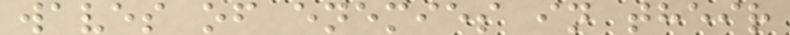waves of enemies in their
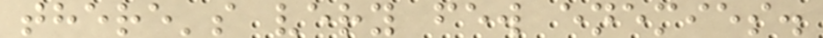there's very few enemies.
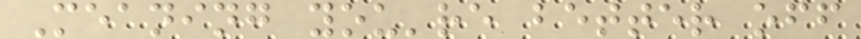Meaning you're better off
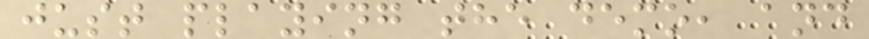just playing the demo, and
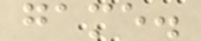game.
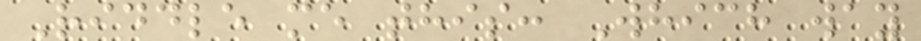Riddle me this: Which way
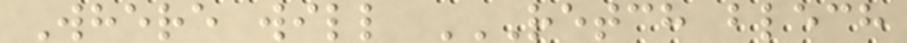Where will RETCH BLECH
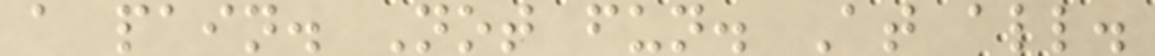a pain. Not fun. At all.
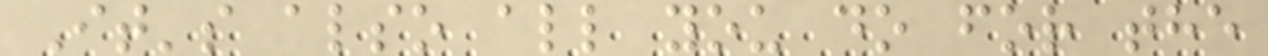It's also all you do for the
